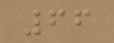66
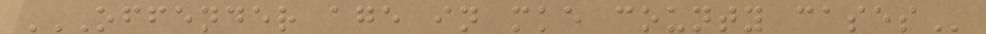OFFENDER AGE IN MKE COUNTY CASES
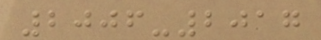2006-2017
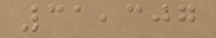31,307
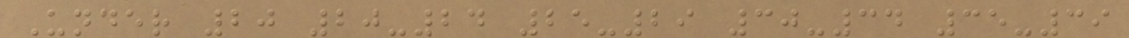Under 20 20-24 25-29 30-34 35-39
